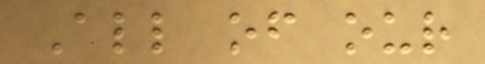All of our
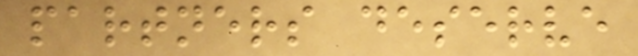partners deserve
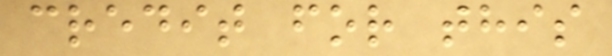credit for this
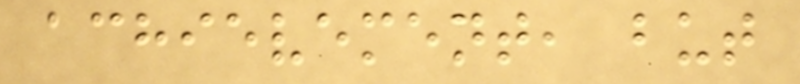achievement, but
